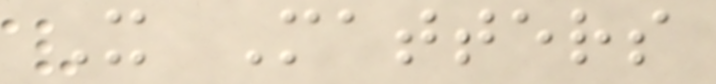X Matters
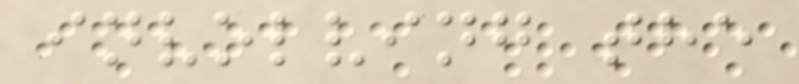involving the
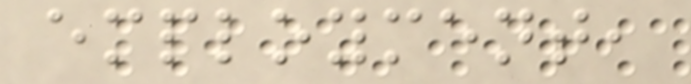employment,
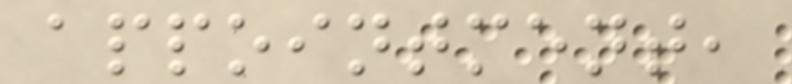appointment,
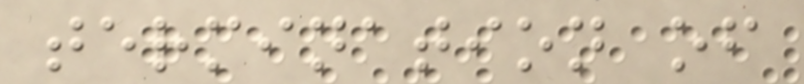termination of
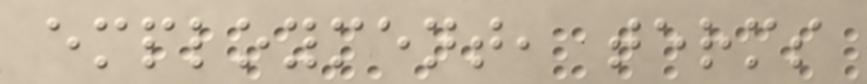employment, terms
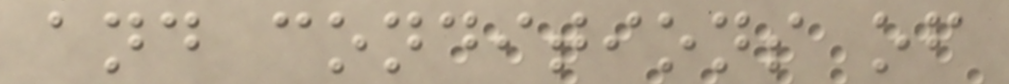and conditions of
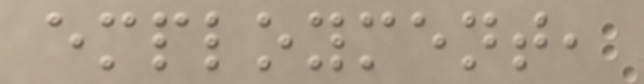employment,
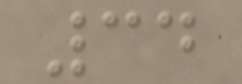34
